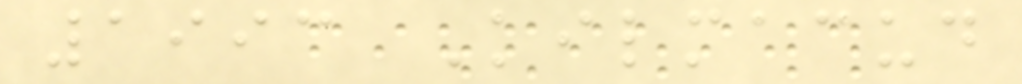1993 Kilmacud
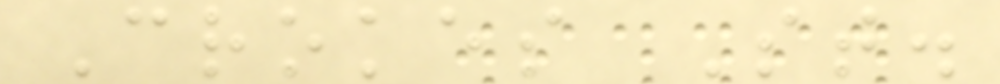Crokes St.
